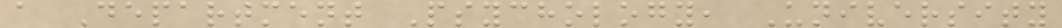a Department Psychology, University
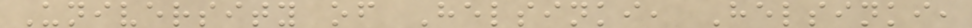University of Helsinki, Helsinki,
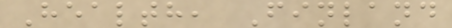Health, Finland
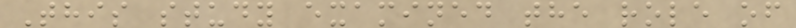This study examined the role of
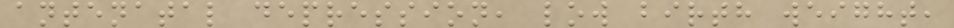antenatal depression, low birth weight,
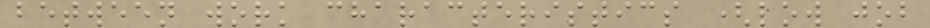between work characteristics (low job
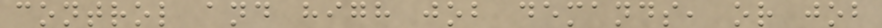control and high job demands, or job
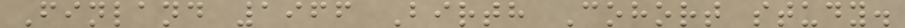Finland 1966 Birth Cohort study.
